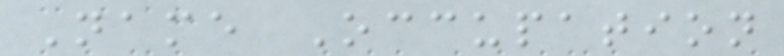Name Occupation
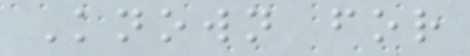Known for
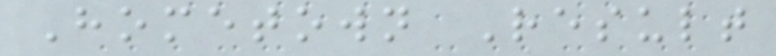Hometown Result
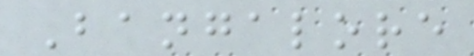Bangalore
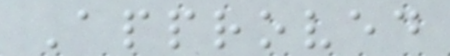Approved
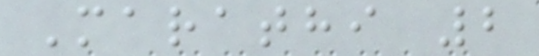Marathi 2
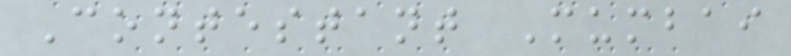Contestant Mumbai
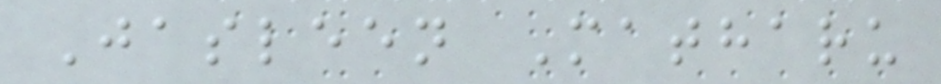Jasleen Matharu
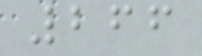266
